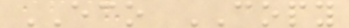ECO COPY
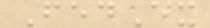FedEx
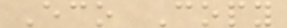Eco Copy
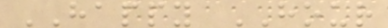HAPPY HOUR
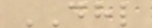DHL
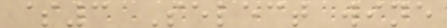$3 Select wine
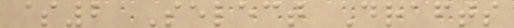$2 Select Drafts
